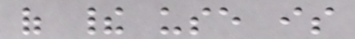of their use is
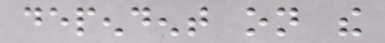dependent on the
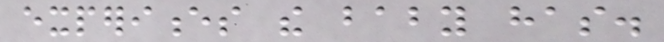experiences the baby has.
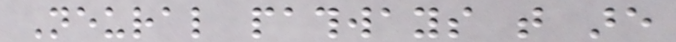Neural pathways that are
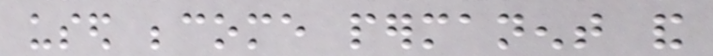used become permanent and
